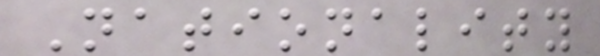Nationality
